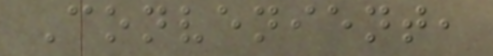Convenient,
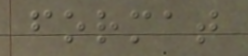format
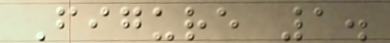Figure 1.
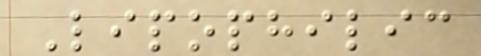Lipophilic
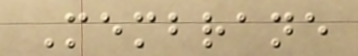Membrane
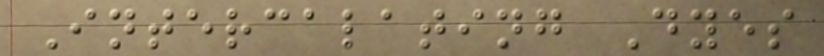Intercalating Dyes
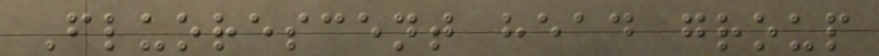Fluorescent head group
